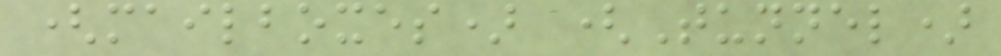(mailboxes) (Tunnel)
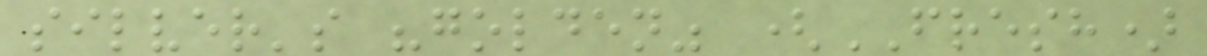silver's "golden" (FRESH)
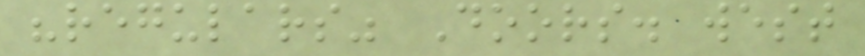"regulars" Doors. west
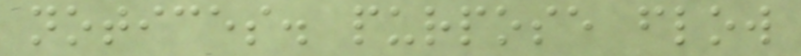notices. purpose flow
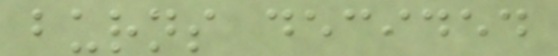burns decided
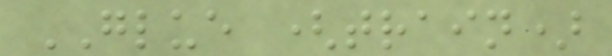GLUE (train)
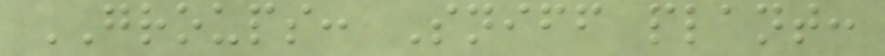GROUPS: Sniff plant:
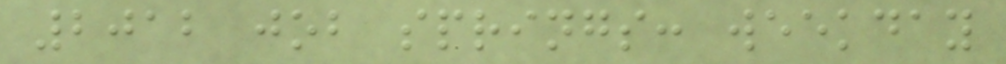2012 job springs: weekday
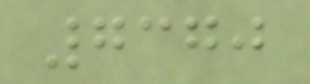7370
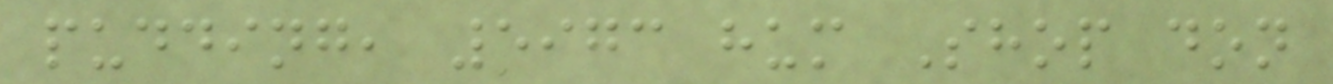pudding, 5973 hum Shop don
